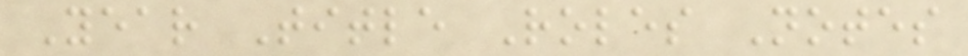Year Title Roles Notes
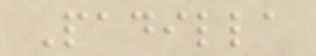Padilla
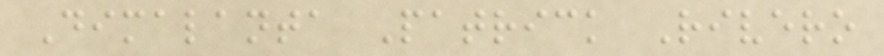Dimalanta Patrick Rivero
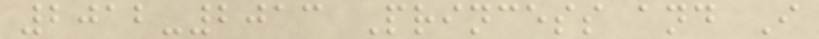2012-2013 Princess and I
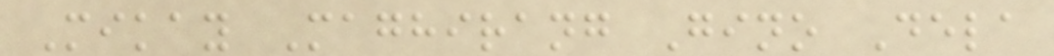Mikay Maghirang Gino Dela
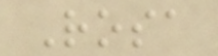Rosa
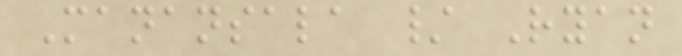Manansala / Ryan
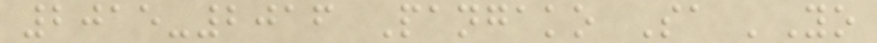2015-2016 Pangako Sa 'Yo
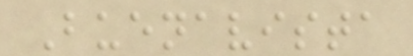Buenavista
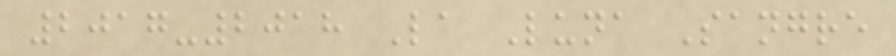2017-2018 La Luna Sangre
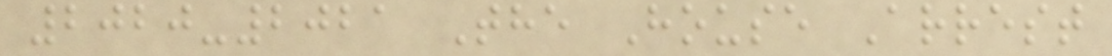2020-2021 The House Arrest
